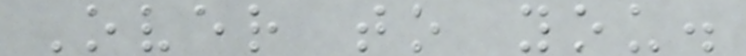Over to you.
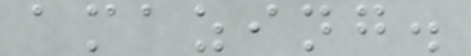amazing.
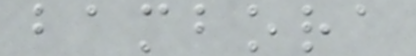bambora
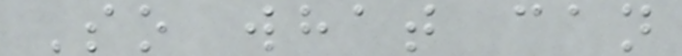So what can
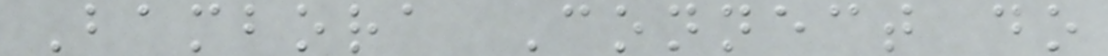Bambora Connect do
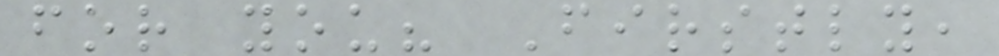for you? Firstly,
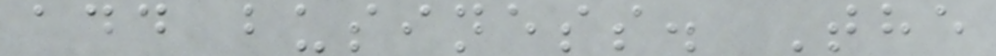add business. The
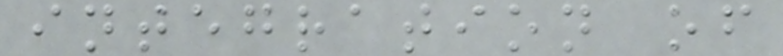integration of
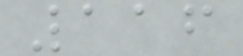116
